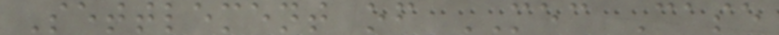Settlement of MEC Case
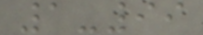1-99
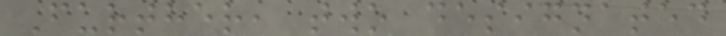Further, two designated
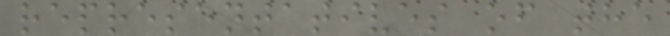representatives of the
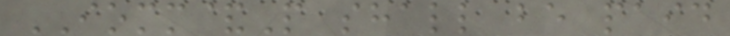IOMM&P shall be paid
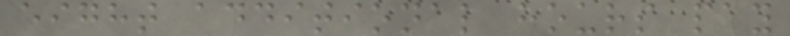eight additional hours pay
